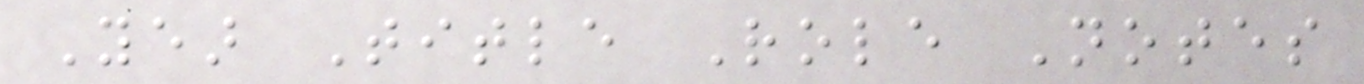Year Title Role Notes
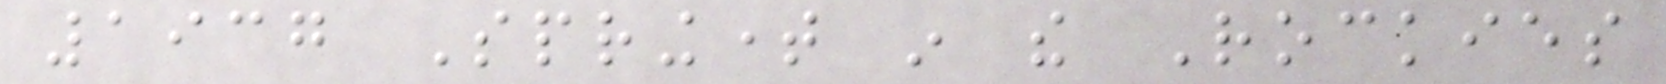1937 Springtime in the Rockies
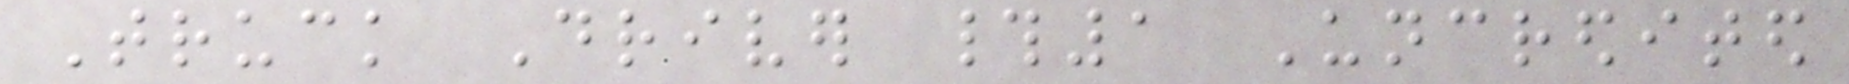Truck Driver #1 Uncredited
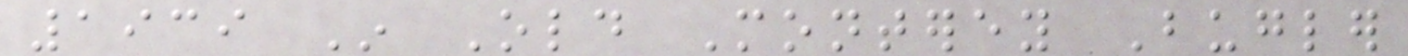1939 In Old Monterey Bugler
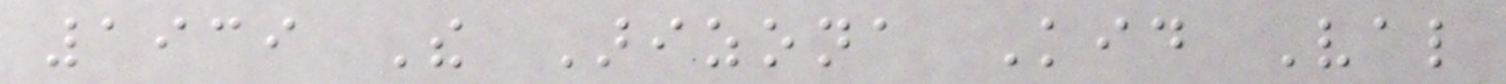1939 The Arizona Kid Val
